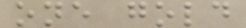one gold
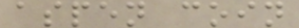aspen coin
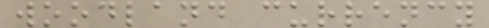woodland currency
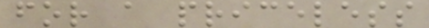for a priceless
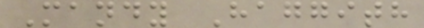Mandy Haggith
